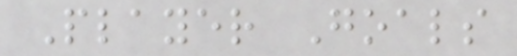Player Goals
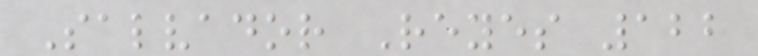Salvador Reyes 122
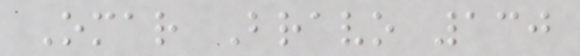Omar Bravo 130
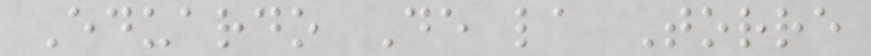Eduardo De la Torre
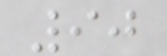90
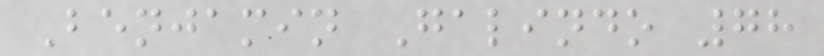Benjamin Galindo 78
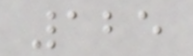125
